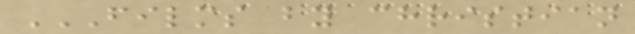FILMS BY CHRISTIAN
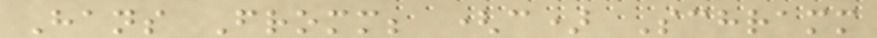Hans Fromm; (c) Schramm
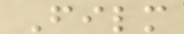Film
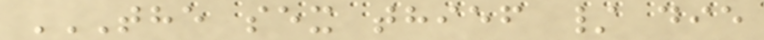THE SEX THIEF / DIE
